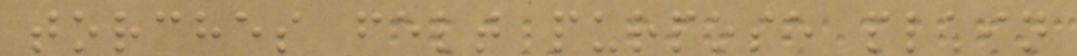torches felt purpose plain
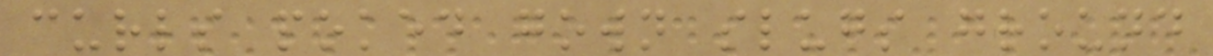curls poked gown slugs ground
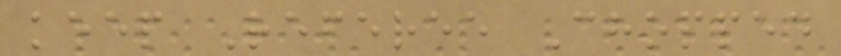keep Referee Chopped
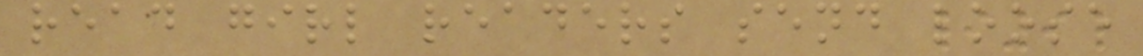read girl readers send loose
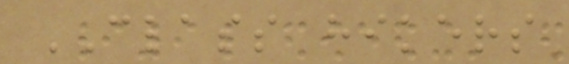CLASS hikers
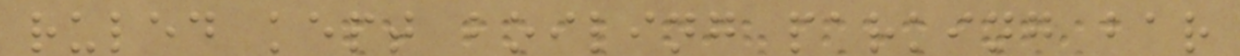ruled kept boiling parking bar
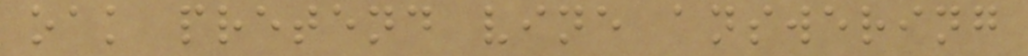oak pretend vine answering
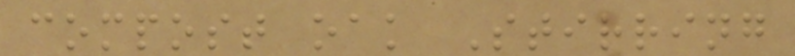compost oak Stirring
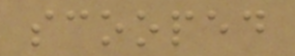scooped
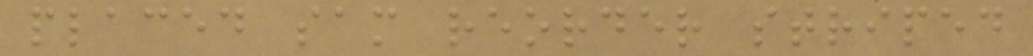placed sam reorder striped
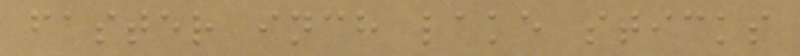faster inch lake sticks
